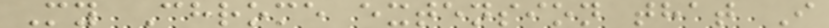My Chrome extension that I
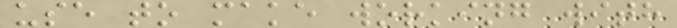use to make working with
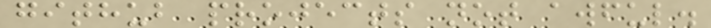github projects not awful.
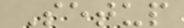Setup
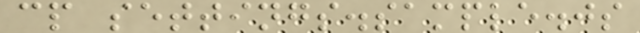cp settings.sample.js
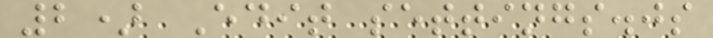2) Edit settings.js
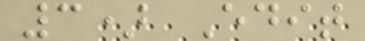3) Edit
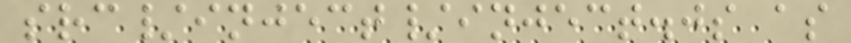src/inject/inject.js as
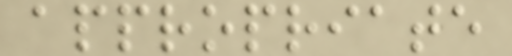appropriate
